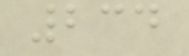234
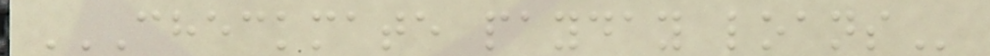CHECKMATE PAYDAY LOANS
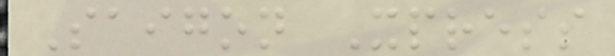Saigon Xpress
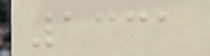1331
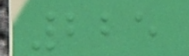225
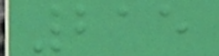215
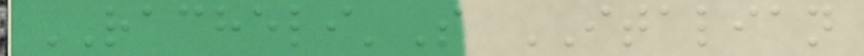RACHELI'S ITALIAN
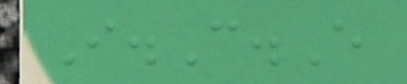I.C.E
